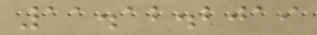11.12.2019
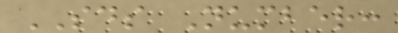SDS Number:
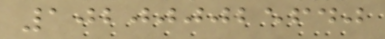102000025640
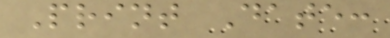Print Date:
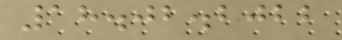18.02.2022
